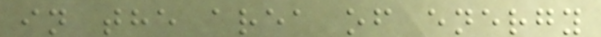in the area of energy
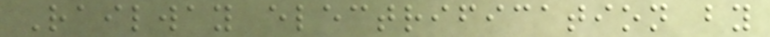Railway electrification by
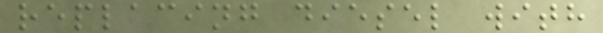replacing diesel with
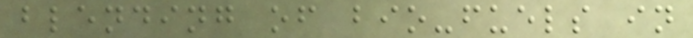blending of bio-fuels in
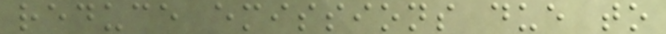reduce emissions due to
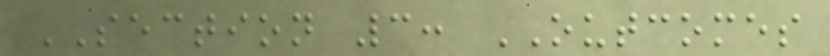SECTION 3: OUTCOMES
